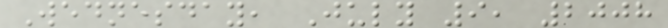Wednesday, July 9, 2008
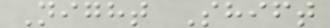Night Shift
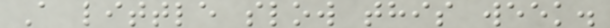A little slow this week.
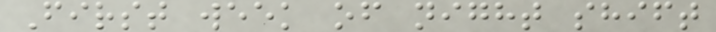First week of night shift
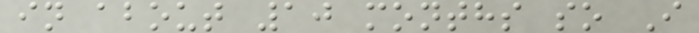in about 10 months so I
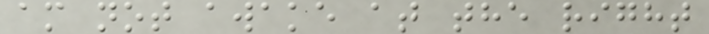am not awake at the right
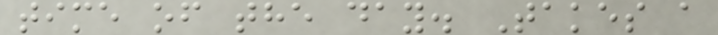time of the day. Takes a
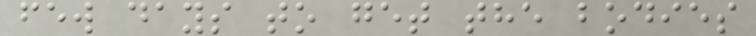few days to get the bodies
